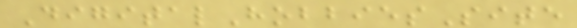DigitalHobbiesSite
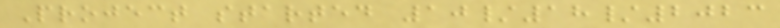Project started 10/18/2023
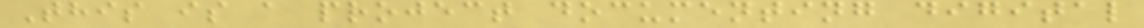This is a project documenting digital
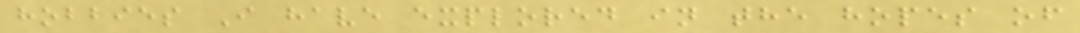hobbies I have explored in the hopes of
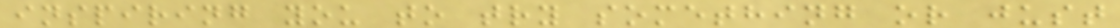inspiring you to try something or just
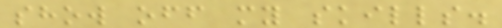show off my skills.
